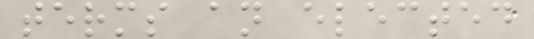terms an elected
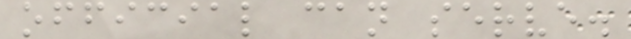official can serve.
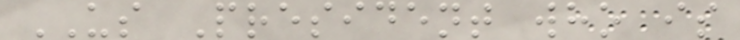US President who is
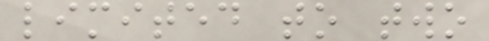limited to two
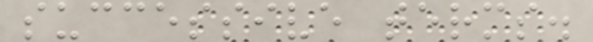successive terms.
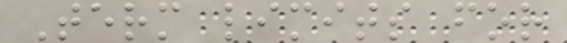Term limits for
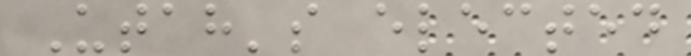Utah's elected
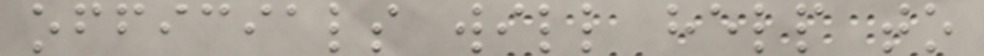officials will help to
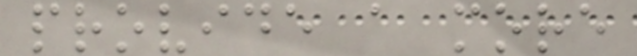provide a more
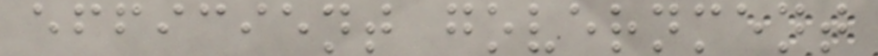efficient government
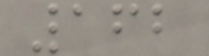162
